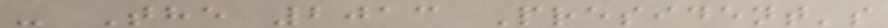- The 2013 President's
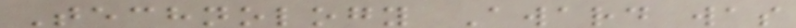Technology Award was
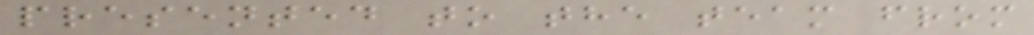presented to the team from
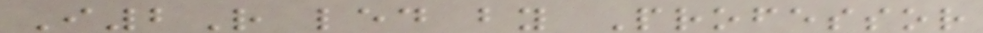I2R led by Professor
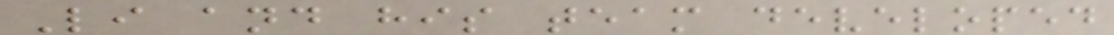Li and his team developed
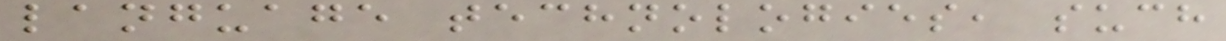language technologies, such
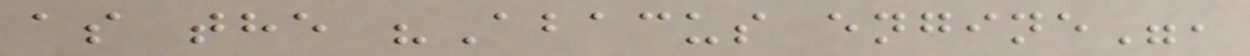as the "Abacus engine",
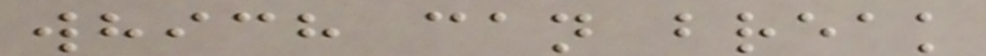which can break
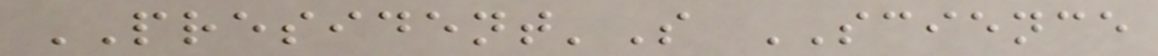PRESIDENT'S SCIENCE
